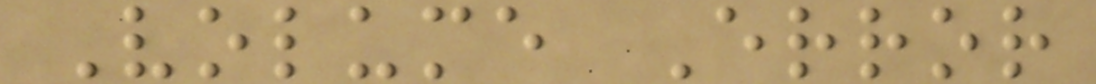Volume Error
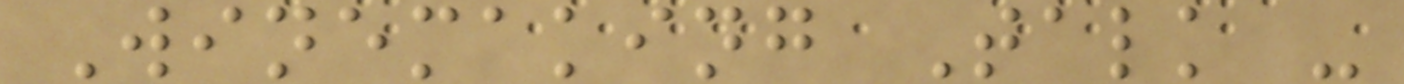Winemaking Talk -
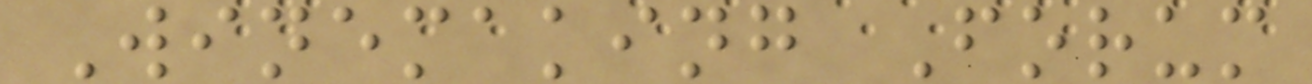Winemaking Forum
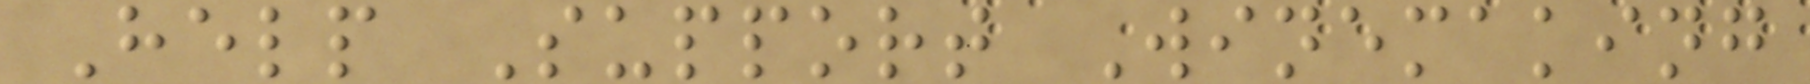Help Support Winemaking
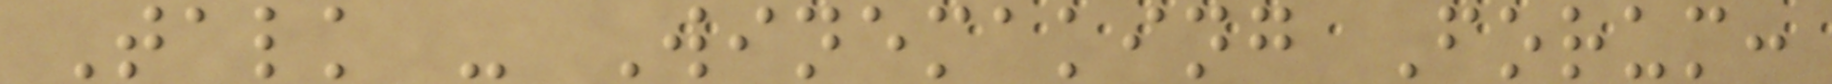Talk - Winemaking Forum:
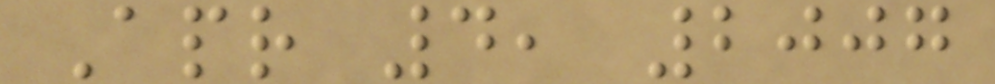Apr 4, 2007
